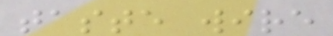taste wire
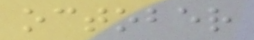october
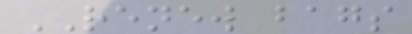RENEW bags
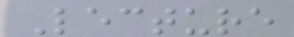Lecture
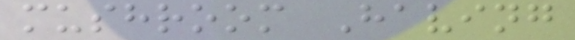mushroom Having
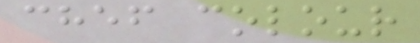chef colour
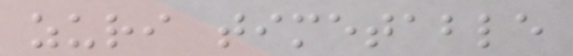zuri timetable
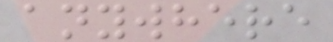anywhere
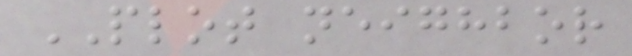PLOT neighbor
